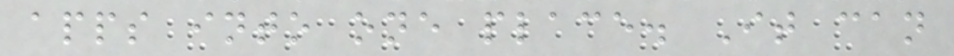apps into one place. It can
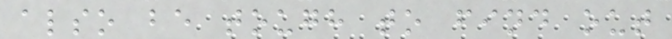also be tough to find out
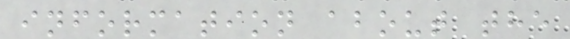information about the
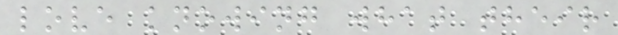love knowing what their
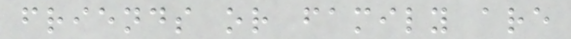friends or family are
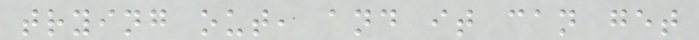trying out, and it can get
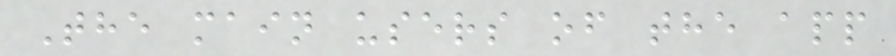The main users of the app
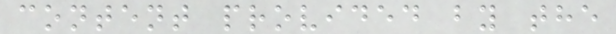content provided by the
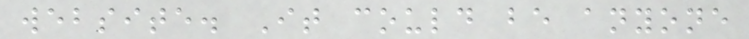website. It could be anyone
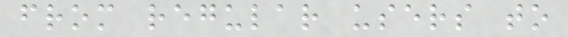from regular users to
